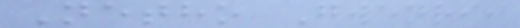Netho Gwenri,
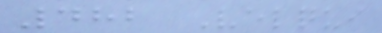482 Velqui
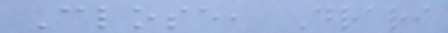Close, Drari
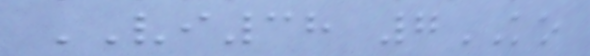VI38 7KO
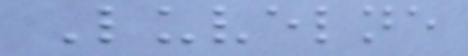Luvelne
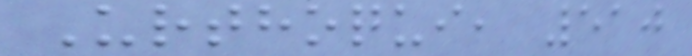Urthoqui, 510
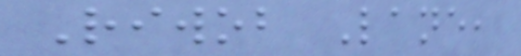Riwob Lane,
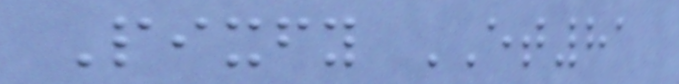Pixfy ET81
